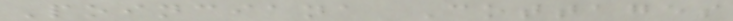Poinciana Cottages
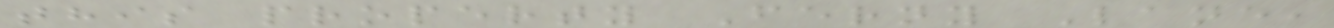this property Ferny Lane,
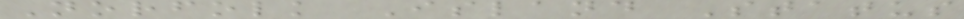Norfolk Island Status
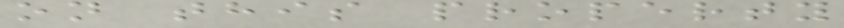on this property
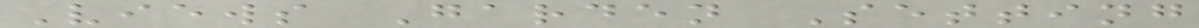Views Garden Setting
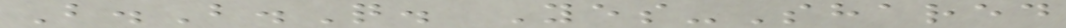B.B.Q. Yes-Shared
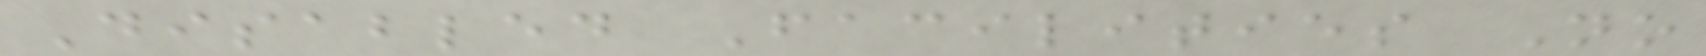Disabled Facilities No
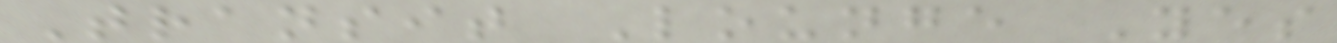Transit Lounge Yes
